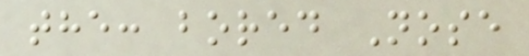the: bored Nose
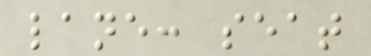lane: seat
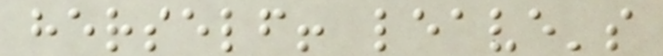herself! leave's
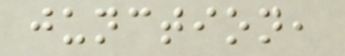junction,
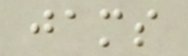jams
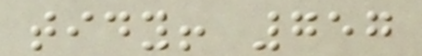tidy! 757
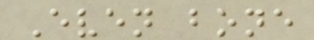Even bone
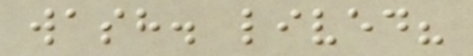wash. lived?
